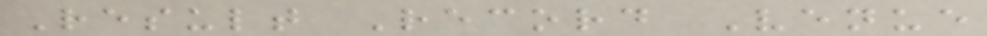Result Record Venue
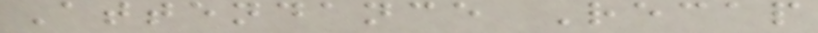Attendance Recap
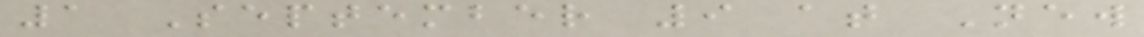1 September 9 at New
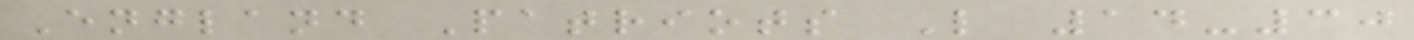England Patriots L 14-30
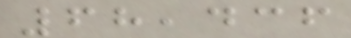68,436
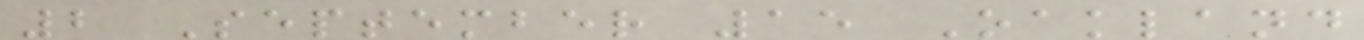2 September 15 Oakland
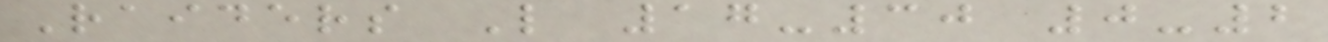Raiders L 17-30 0-2
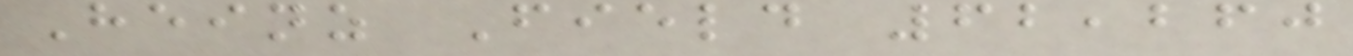Heinz Field 62,260
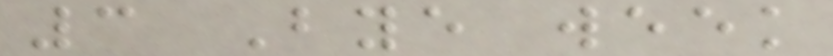3 Bye week
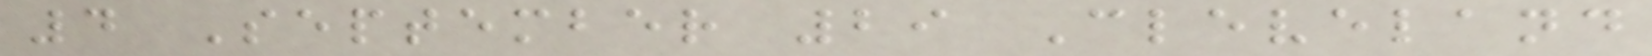4 September 29 Cleveland
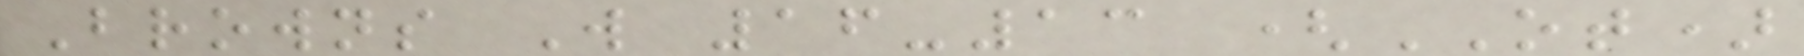Browns W 16-13 (OT)
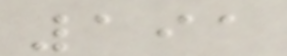191
